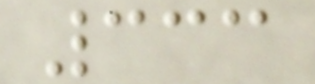333
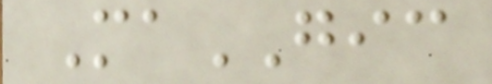MaGIC
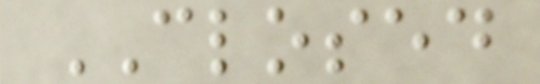CLOSED
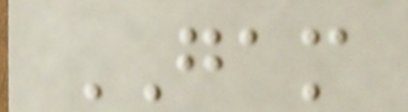GAM
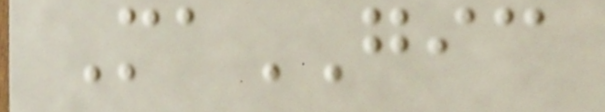MaGIC
